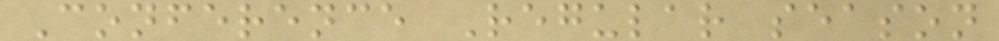Conference Regular season
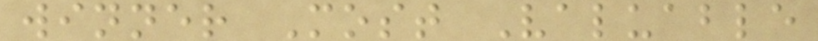winner Most Valuable
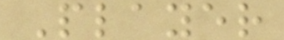Player
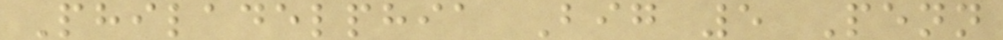Philadelphia Big 5 Penn
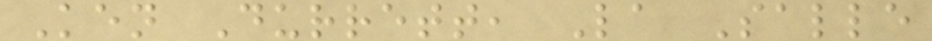Ken Durrett, La Salle
